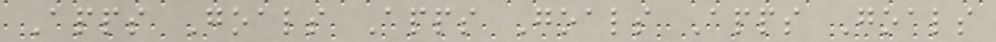Apps Goals Apps Goals Apps Goals
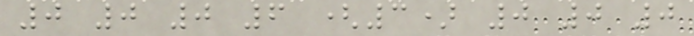0 0 0 6 (3) 0 0 0
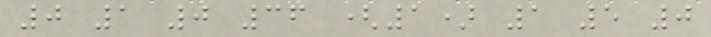0 1 0 36 (1) 1 5 0
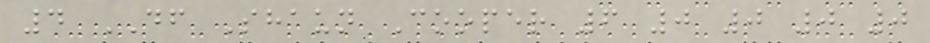4 DF Shaun Cooper 6 0 0 0 0
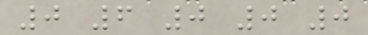0 6 0 0 0
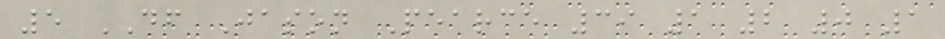5 DF Jason Pearce 39 1 2 0 1
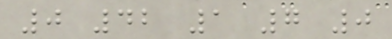0 42 1 7 0
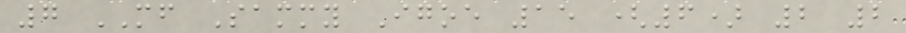7 MF Sammy Igoe 15 (6) 2 2
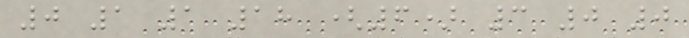0 1 1 18 (6) 3 0 0
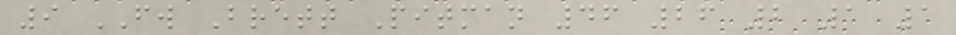9 FW Brett Pitman 46 26 2 1 1
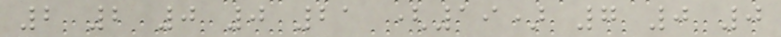2 2 0 0 21 (19) 7 0 0
